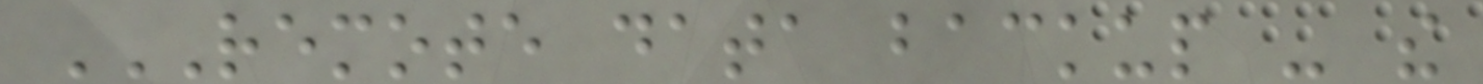REMOTE DATA BACKUP - THE
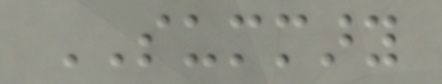SUMMARY
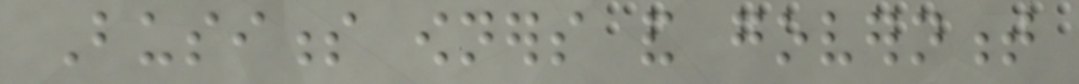Business owners and government
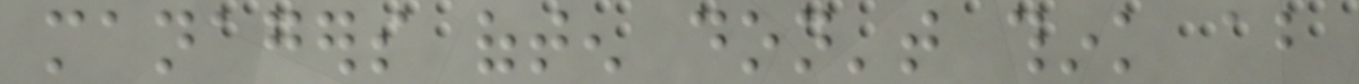managers often don't think about
